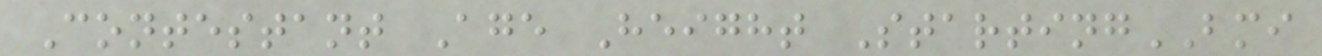Contestant Age Height StartingBMI
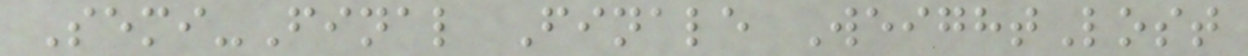Semi-Final Finale WeightLost
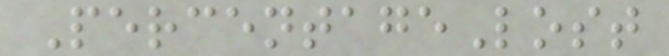PercentageLost
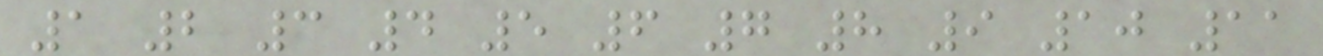1 2 3 4 5 6 7 8 9 10 11
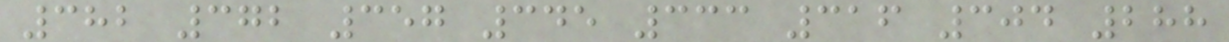382 372 357 345 333 316 304 288
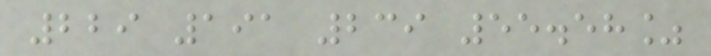229 191 239 55.58%
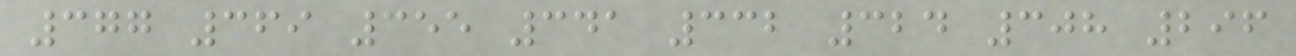377 369 355 341 332 324 308 296
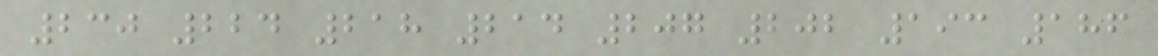230 224 218 214 207 202 193 186
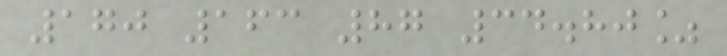170 163 87 34.80%
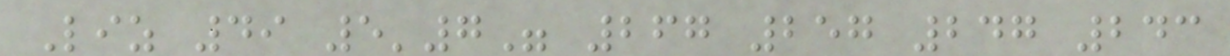Liz 49 5'7" 267 257 247 243
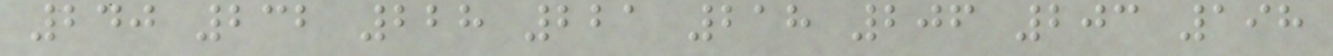240 232 228 221 218 206 203 198
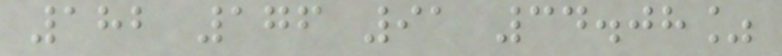182 176 91 34.08%
